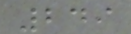249
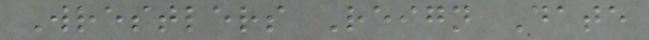Wrestlers Reign Date
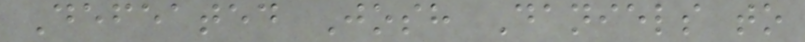Defeated Josh Daniels to
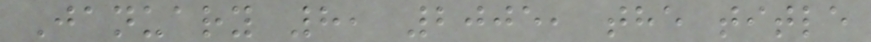January 8, 2005, the title
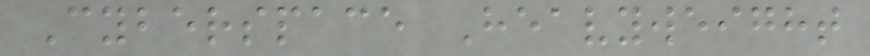Cyberspace Heavyweight
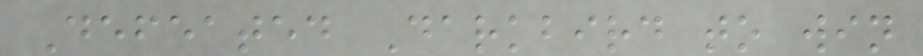Defeated Darkbird to win
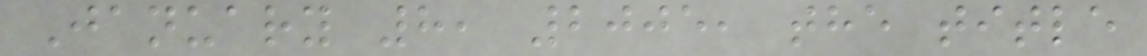January 8, 2005, the title
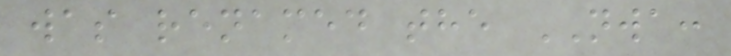was renamed the NWA:
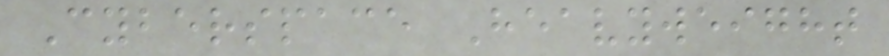Cyberspace Heavyweight
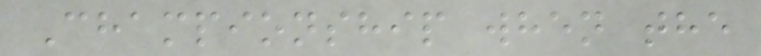Championship when the
